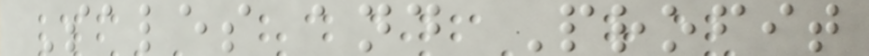Sales and Profit
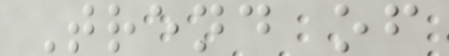Trend of
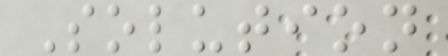Solution
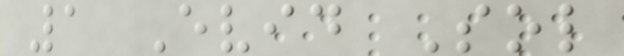1 Evid Sol
